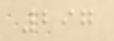297
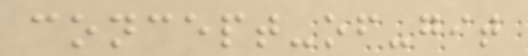concept-of-git
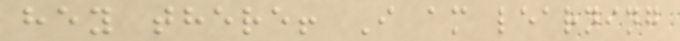hey there! I am learning
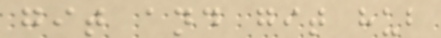git and git hub
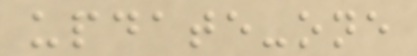update-one
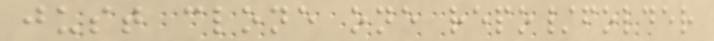just clone one repo/folder
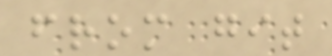from git
